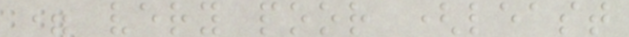= very poor (least
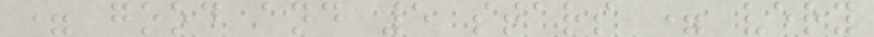= good and 5 stars = very
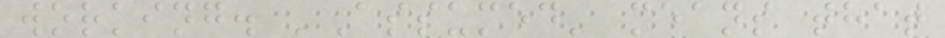working. 'Assumed' means that
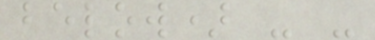below) - -
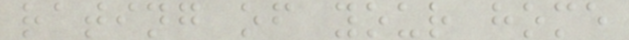rating of your home
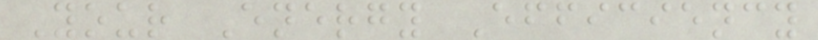Your Energy Efficiency
